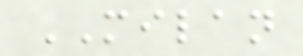MILAN
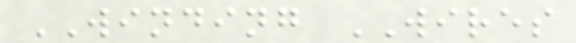WINDING WIRES
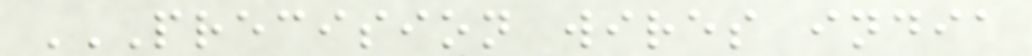PRECISION WIRES INDIA
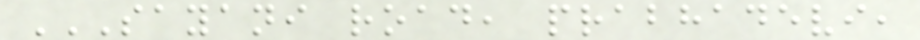SAYANI ROAD, PRABHADEVI,
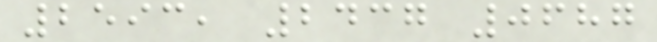2593, 2437 0687
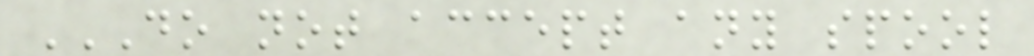DO NOT ACCEPT ANY SPOOL
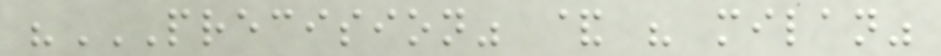"PRECISION" & " MILAN"
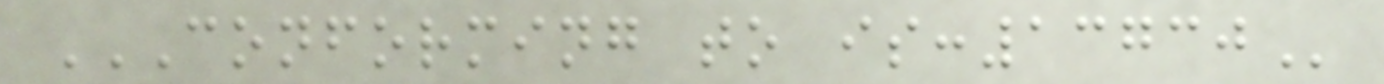CONFORMING TO IS:13730
